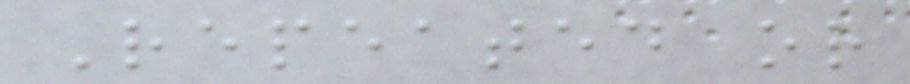Repeated or
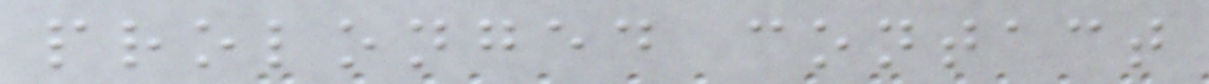prolonged contact
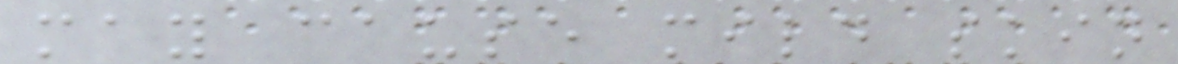may cause mild skin
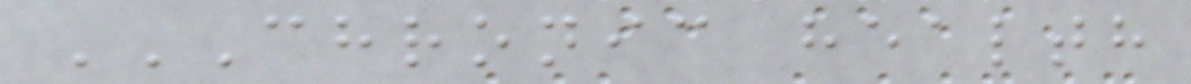CHRONIC HEALTH
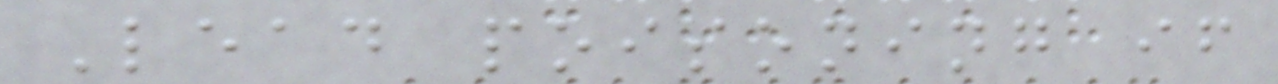Lead poisoning if
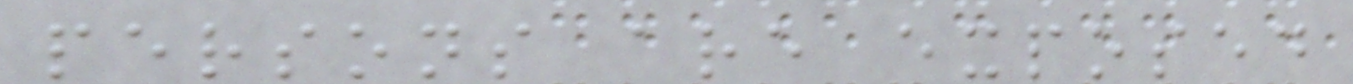persons are exposed
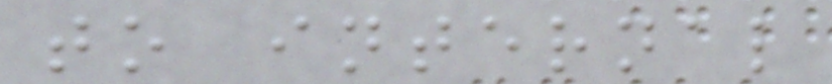to internal
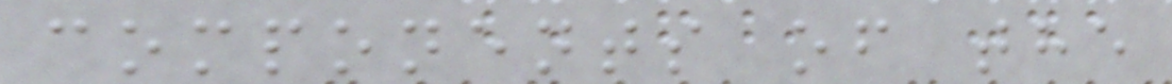components of the
